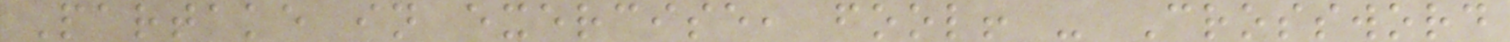Partake in exercise, fool! - Crossword
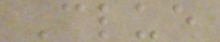Clue
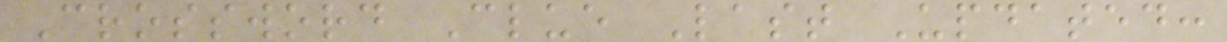Crossword Clue Last Updated:
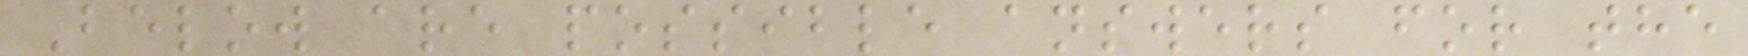Below are possible answers for the
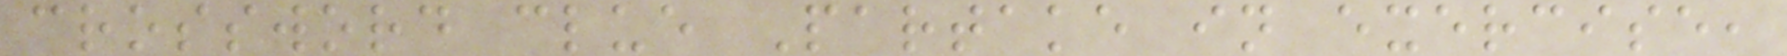crossword clue Partake in exercise,
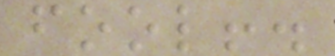fool!.
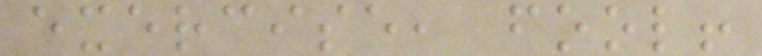exercise, fool!
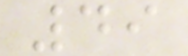49
